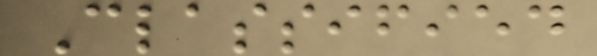Classified
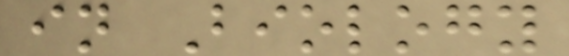in Biology
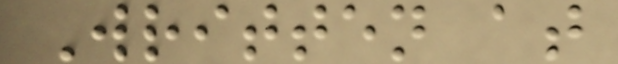Written at
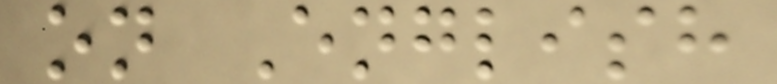on English
